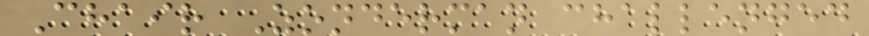Chair Zonderman challenged
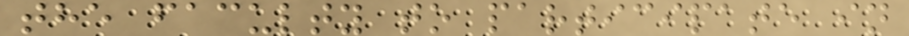the faculty to participate in
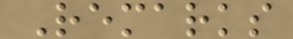Remarks
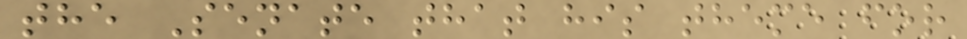the Senate that his theme for
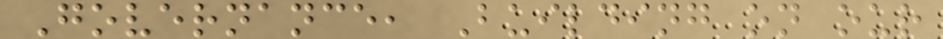Governance, Building on our
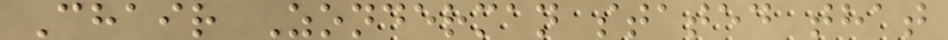Chair Zonderman stated that
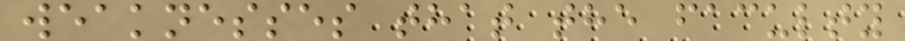weaknesses that the faculty
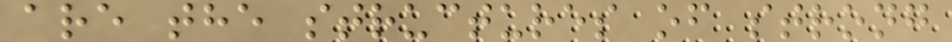are the structures of strong
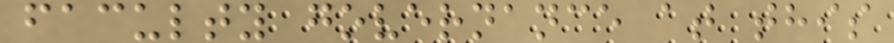faculty governance at this
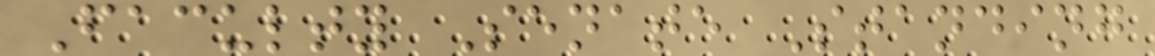Faculty Senate Standing
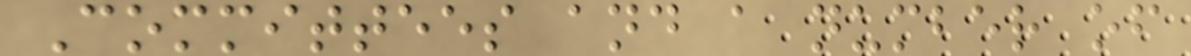Committees and a number of
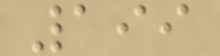199
